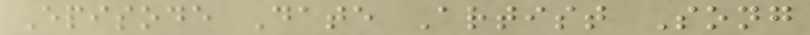Episode Date Artist Song
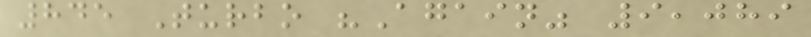845 Turbo "Again" 9,089
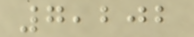7,202
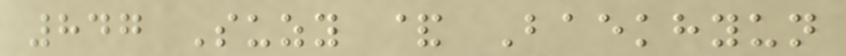847 Suzy & Baekhyun
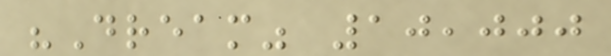"Dream" 10,000
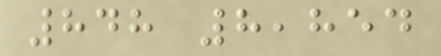848 8,854
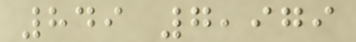849 7,979
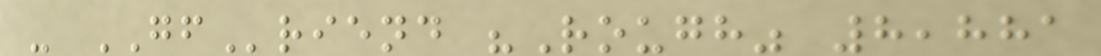- GFriend "Rough" 8,881
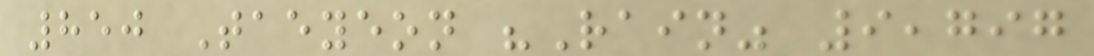850 Taeyeon "Rain" 9,797
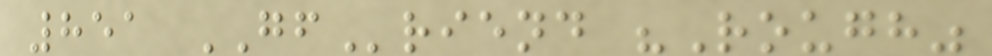851 GFriend "Rough"
